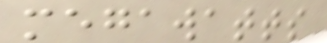megawatts
